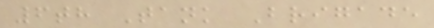6th Tank Brigade
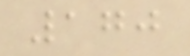170
